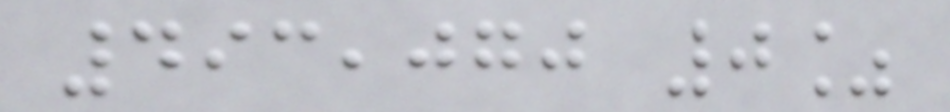493,070 0%
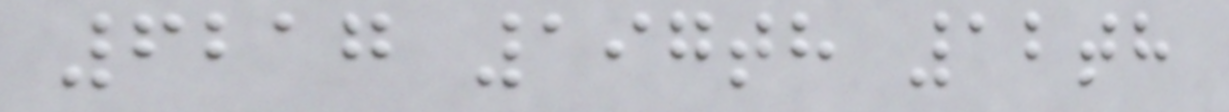6217 197th 12th
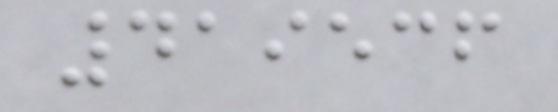419536
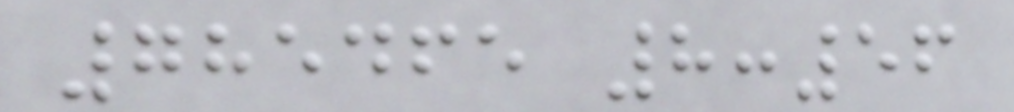785465 8:56
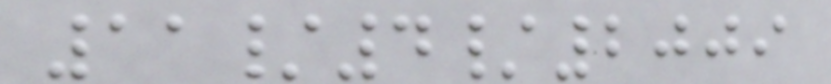11/4/2009
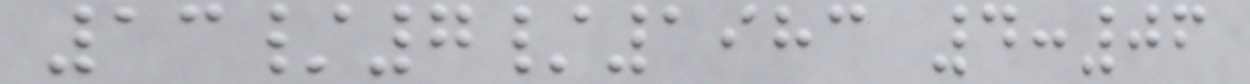13/7/1983 4:06
